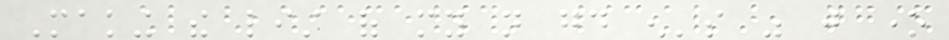Making the list of my not good enough's was just one
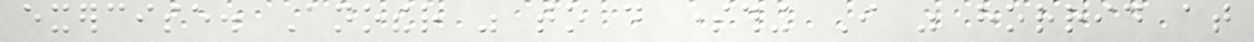exercise. Another was to do something I was horrid at
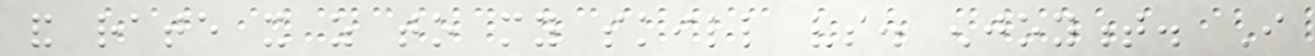and rate it as to my skill vs. enjoyment. I
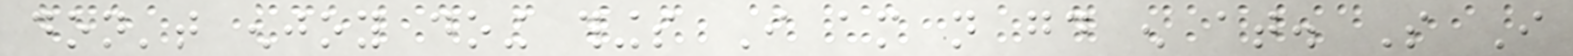don't enjoy doing things I am not good enough at. So I
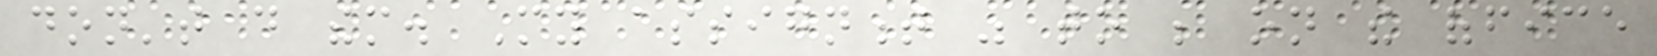don't do them. My assignment was to be on the office
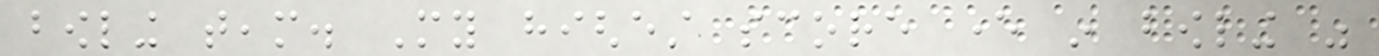bowling team. My highest score ever in bowling was
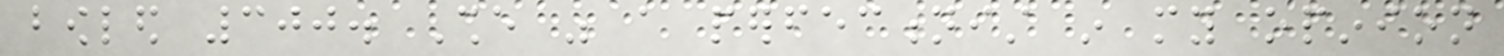bowled 300. She was a perfectionist in my opinion
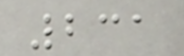231
